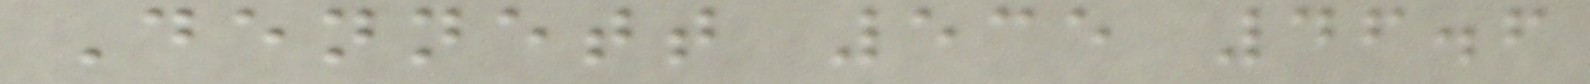Dennett 535 46.6
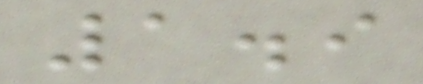1.9
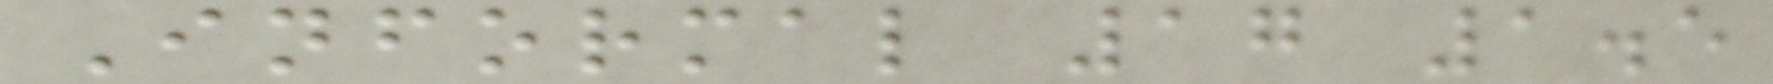Informal 17 1.5
